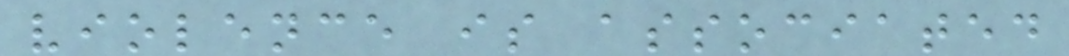violence is associated
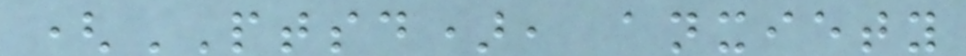(PTSD), anxiety
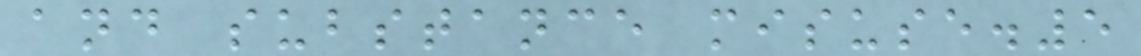and substance misuse.5
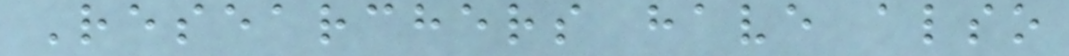Researchers have also
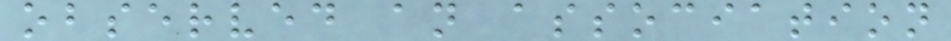observed an association
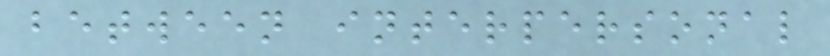between interpersonal
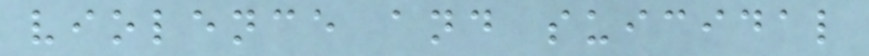violence and suicidal
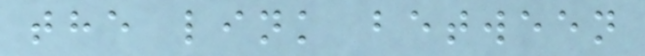the link between
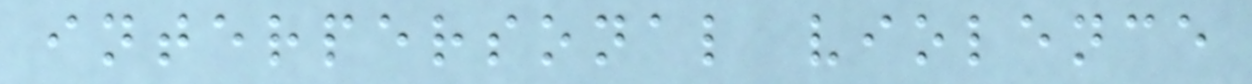interpersonal violence
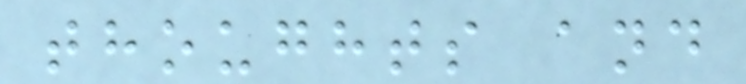thoughts and
